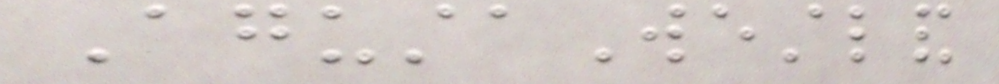AgustaWestland
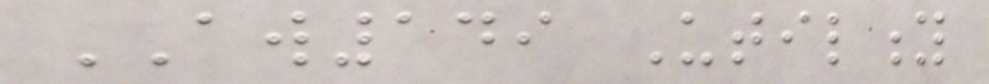AW149 Utility
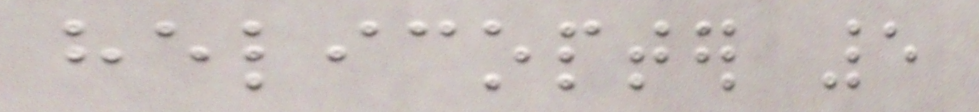helicopter 5
